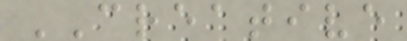CREATIVE
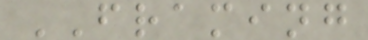FRAMING
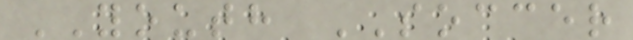YOUTH SOCCER
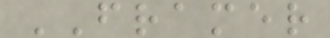FRAMER
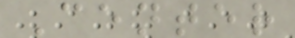Center
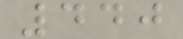440
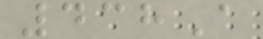438A
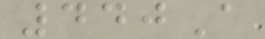440A
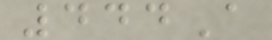444A
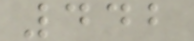442
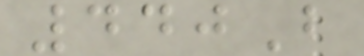440B
